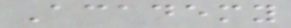Academy
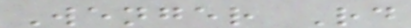Wenger Rd
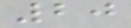20
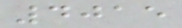4015
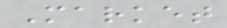Market
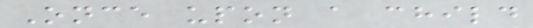Once upon a child
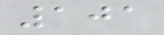101
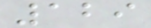129
